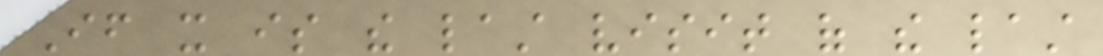If it is the last visit of the last
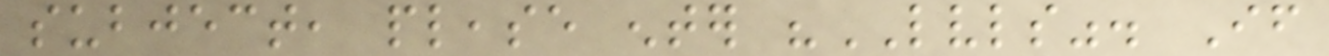subject, please enter "LVLS". If
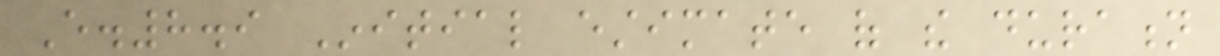E.8.9 Initial estimate of the duration
